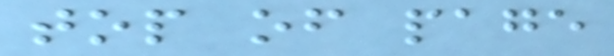top of page
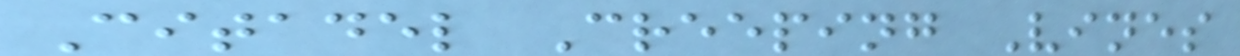Citadel Creeping Vines
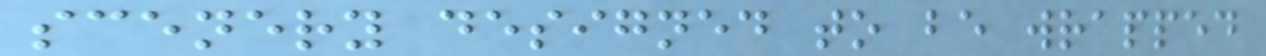scenery designed to be wrapped
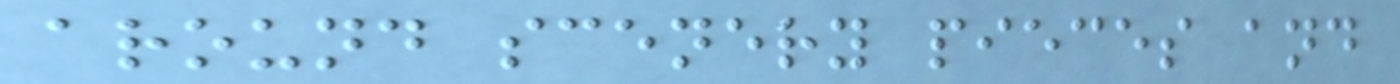around scenery pieces and
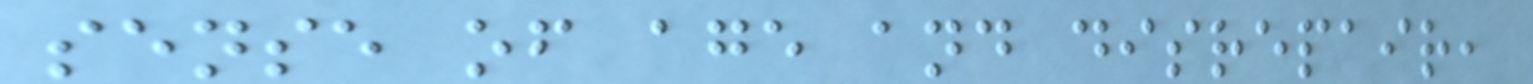sense of age and disrepair,
